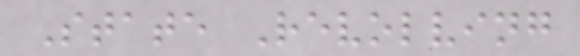State Revolving
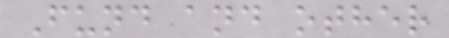Fund and other
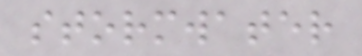stormwater
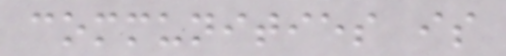communities is
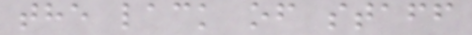the lack of staff
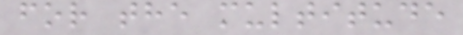for the multitude
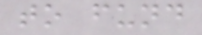to fund
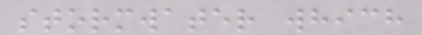stormwater which
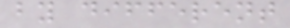by different
